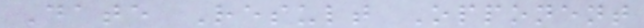Date Result Opponent
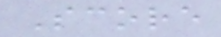Score
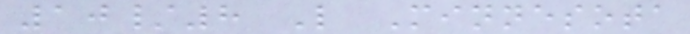10/8 L Minnesota
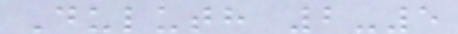Duluth 2-5
